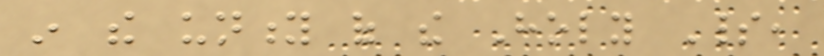in the unity of the Holy Spirit,
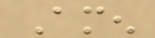Amen
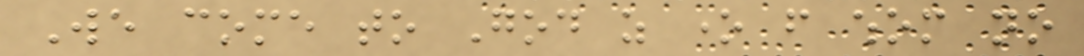We come to God as one from whom no
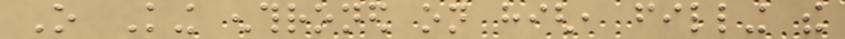O King enthroned on high, filling the
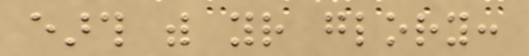earth with your glory:
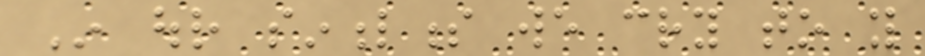In our sinfulness we cry to you
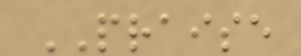PRAISE
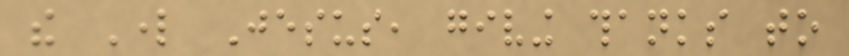the Lord Jesus, giving thanks to
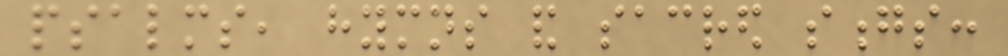psalms, hymns and sacred songs:
